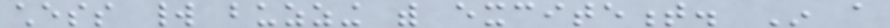chess world buzzing with excitement. In a
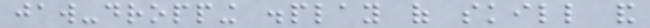jaw-dropping display of skill and
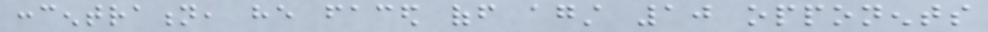concentration, he faced off against 10 opponents
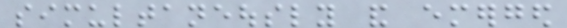simultaneously and emerged
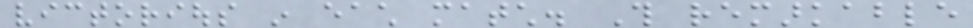victorious in each match. This remarkable
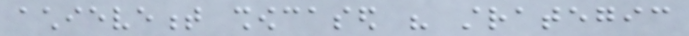achievement showcased his strategic
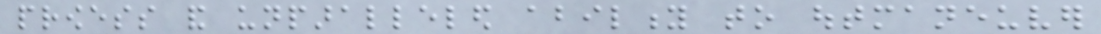prowess and unparalleled ability to outmaneuver
